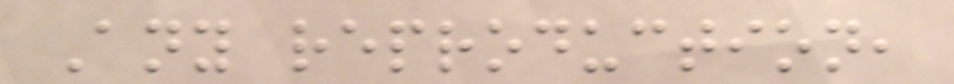Any reproduction,
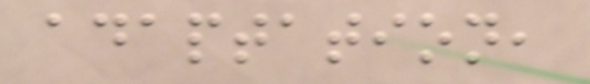adaptation,
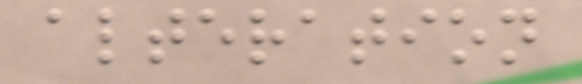alteration
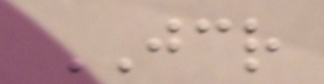JCR
